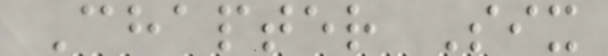Chapter Six
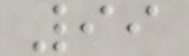99
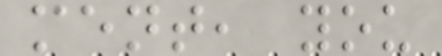ment, you
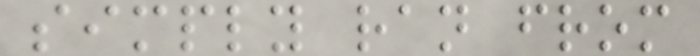simply ran from
